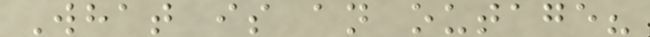What is an outage?
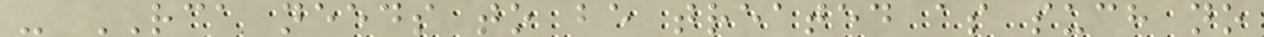- RCA needs to be treated as such no
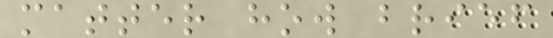matter how brief
